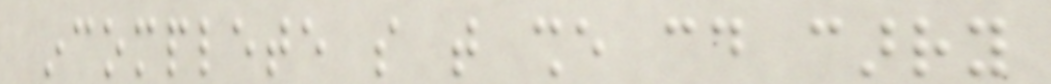incomplete so that she could carry
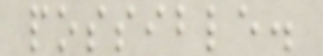possible.
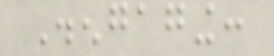Disengaging:
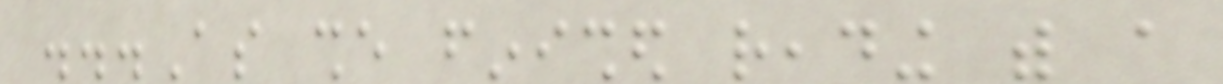...As she finished reading with a
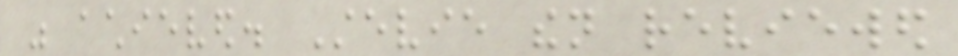was achieved. Stevie then reviewed
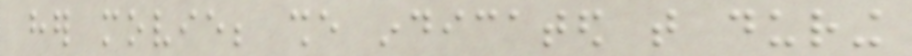her movie; she indicated that during
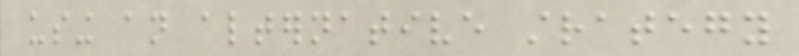using an alternative strategy
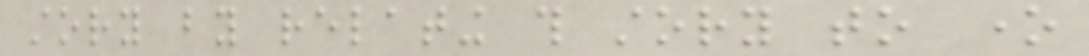story by relating this story to one
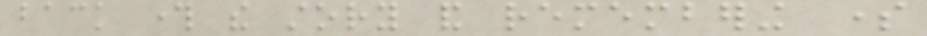back through the story and remembering some
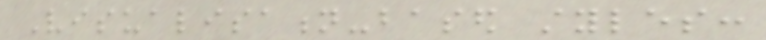Visualisation-based styles:
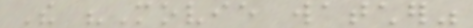The "Movie watcher"
